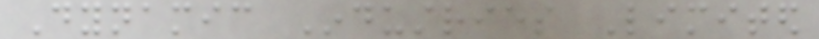Dynamic Industries Limited
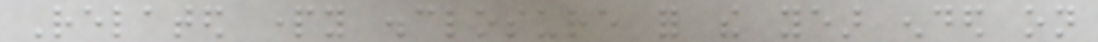Related party disclosure for the year ended on
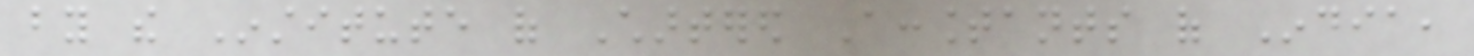by the Institute of Chartered Accountants of India,
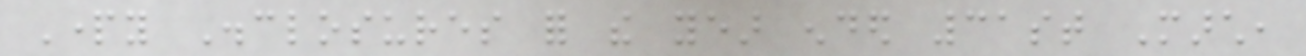Party Disclosures for the year ended 31st March,
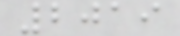2019
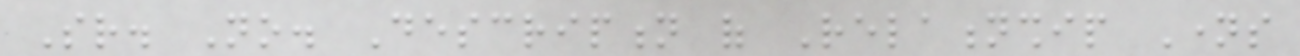Sr. No. Description of Relationship Names
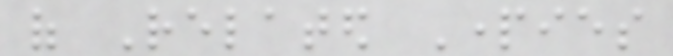of Related Parties
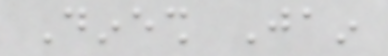Dinesh Jain
